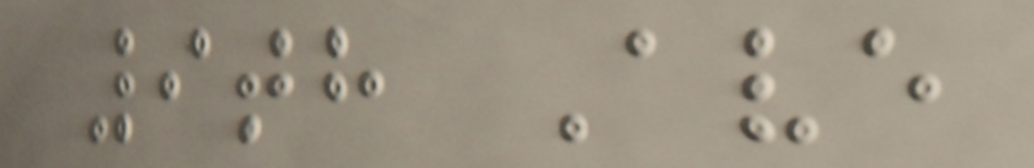9th Ave
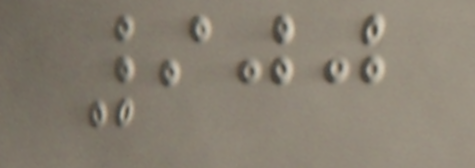900
